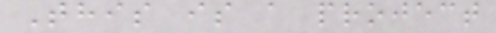This is a project
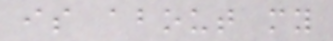is about my
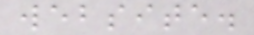website.
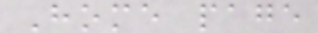Home page
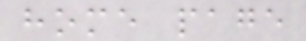home page
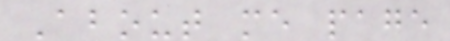About me page
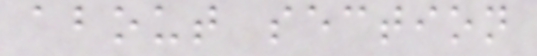about section
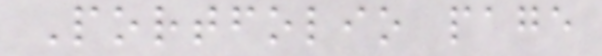Portfolio page
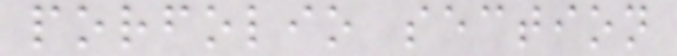porfolio section
